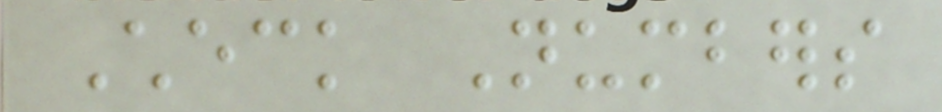Check Numbers
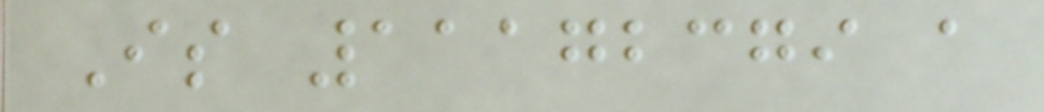Is 11172379 a
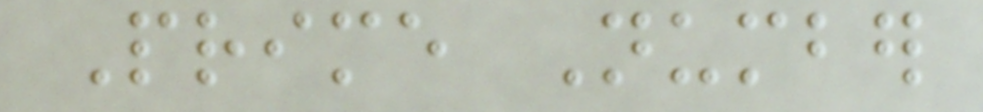Prime Number
